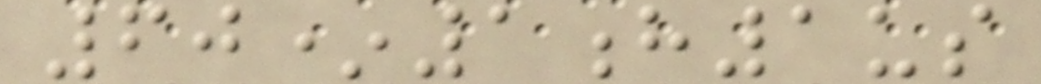60*1h1us
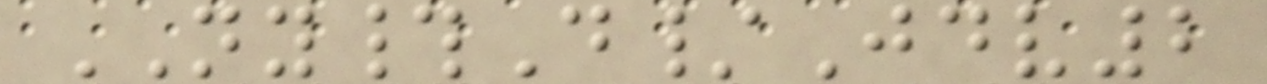NY#D/Jdv2
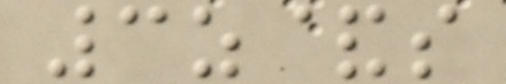3z&s
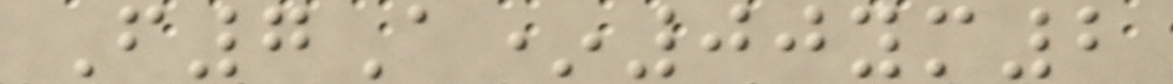F7A*00ym2
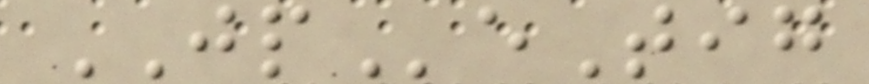JPeTig
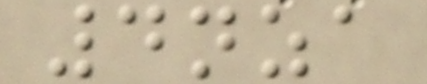4nza
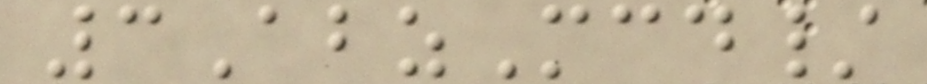3AbzMcd/
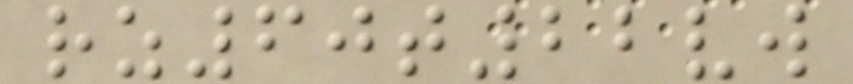rz60t22vw
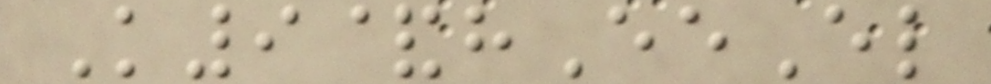K9&hEeEl
